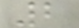2
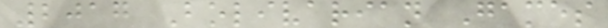2017 Bolivarian Games
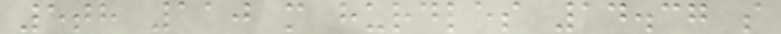5th 110 m hurdles 14.37 s
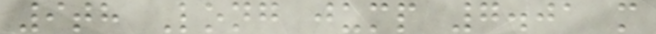9th Long jump 7.01 m
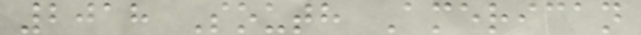2018 South American
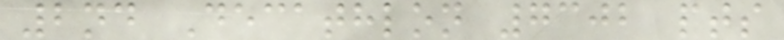2nd Decathlon 7302 pts
